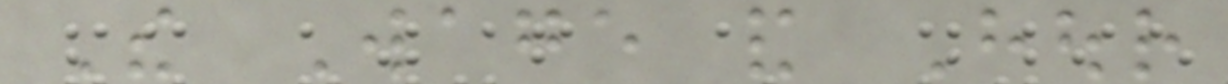The Wage and Hour
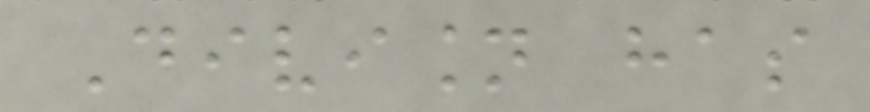Division has
